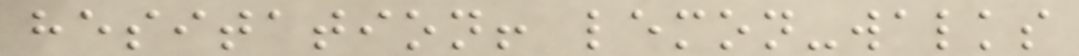hesitation! lemon-walks
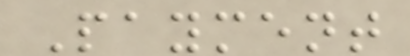Payment
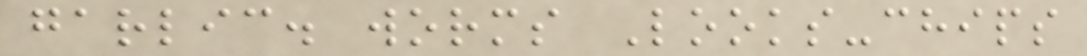garlic. worms Looks-chips
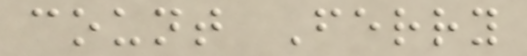count Ferry
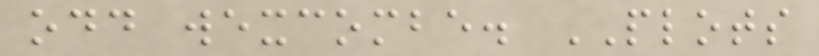odd wexcombe. PLOTS
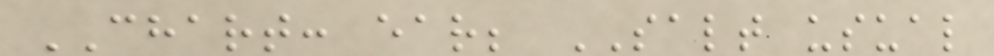CHART: ear; SALT usual
